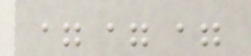===
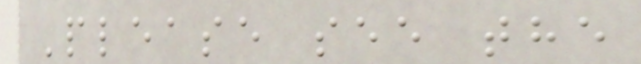Please see the
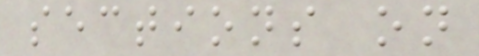sections on
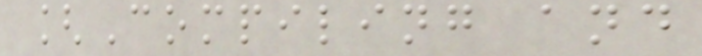[Compiling and
